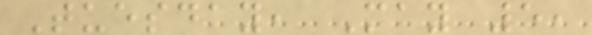Tuesday, May 5,
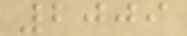2009
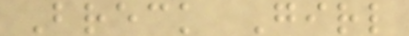Breck Girl
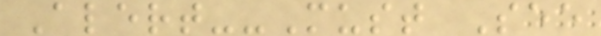Alert--Must See
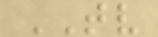TV
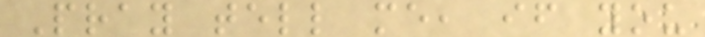Pray tell me, if you
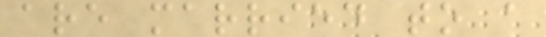are married to a
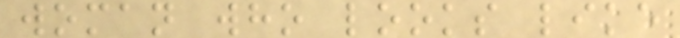woman who looks like
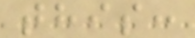this:
